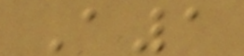A1
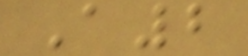A2
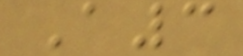A3
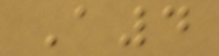A4
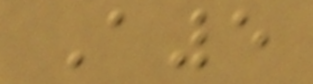A5
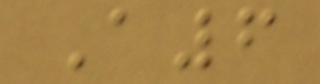A6
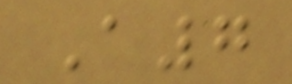A7
